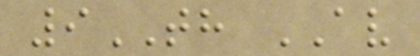9TH AV
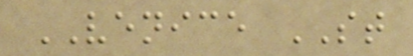VENICE ST
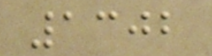1302
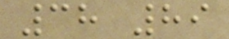38 89
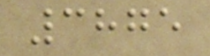3875
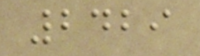2429
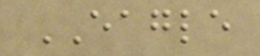EAGLE
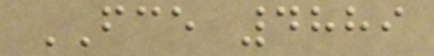FCE 4889
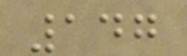147
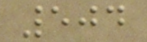504
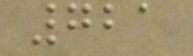721
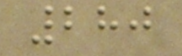280
